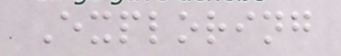Exploring
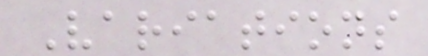Variations
